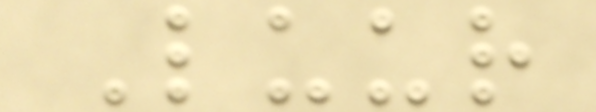Luur
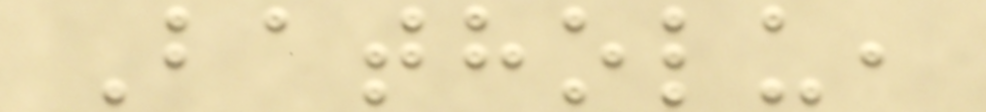Batholu,
